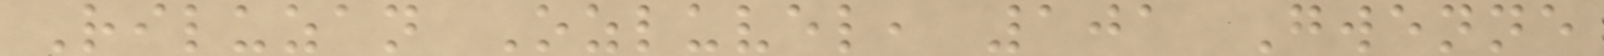Riluzan Ozluvel, 101 Gwenne
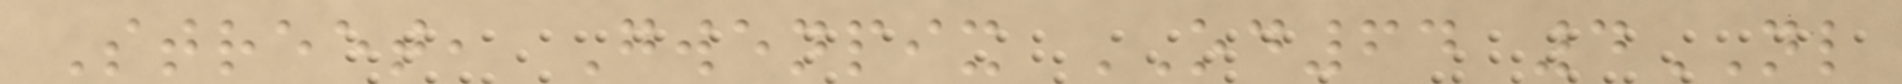Street, Gwenpix OD64 4NL
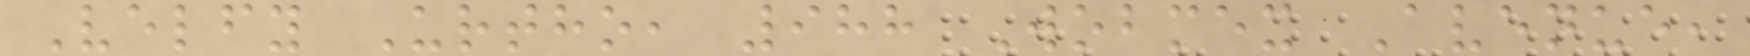Velfy Urtho, 988 Wobmex Avenue,
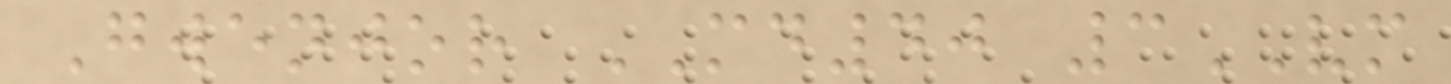Gwenjor MD40 3VM
